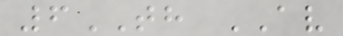6TH AV
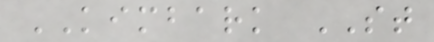KIMBARK ST
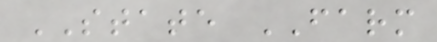STATE FARM
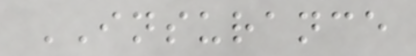INSURANCE
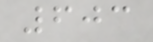603
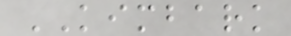KIMBARK
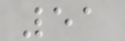51
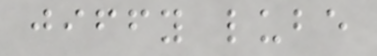jiffy lube
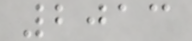2013
